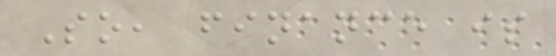So, finance is
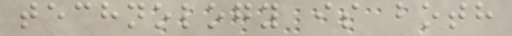technology is both
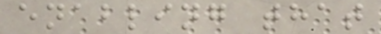enabling that
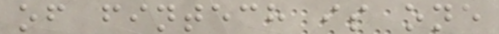of fintech is one
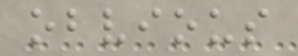obvious
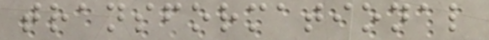transformational
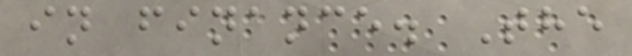in finance. The
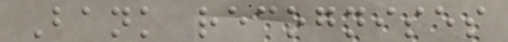Bank recognises
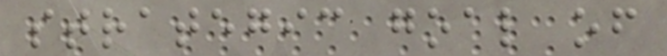strategic goal of
